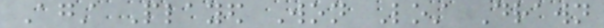Against Played Won Lost Drawn
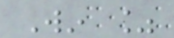Win %
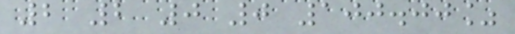2 2 0 0 100.00%
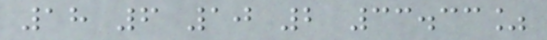18 6 10 2 33.33%
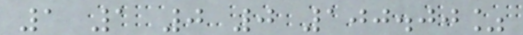1 1 0 0 100.00%
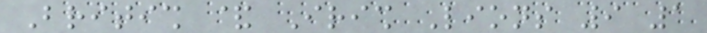British & Irish Lions 9 1
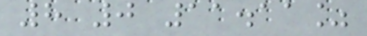8 0 11.11%
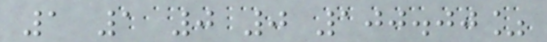1 1 0 0 100.00%
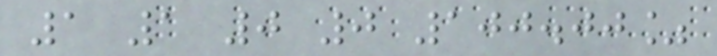1 1 0 0 100.00%
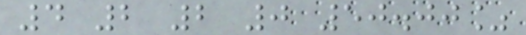4 2 2 0 50.00%
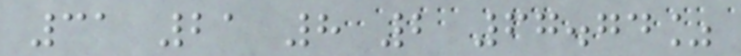31 21 8 2 67.74%
